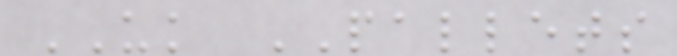UK PALLETS
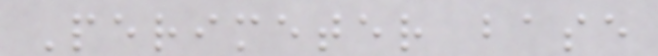Perimeter base
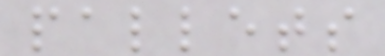pallets
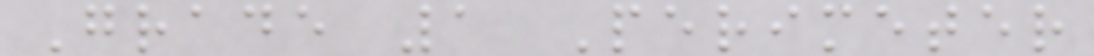Grade 1 Perimeter
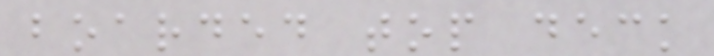boarded top deck
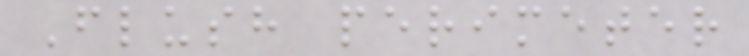Flush perimeter
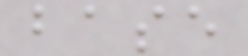base
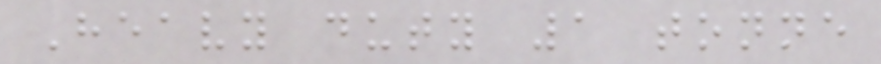Heavy duty 1 tonne
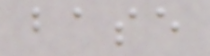base
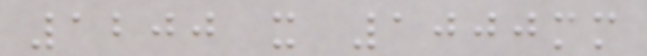1200 x 1000mm
